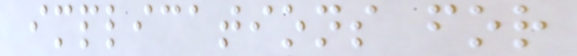implications for
